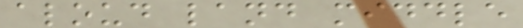aloud land middle
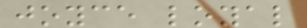joyce loyal
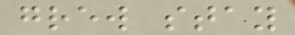grew stay
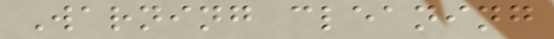Warning cleaning
